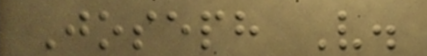Joseph V.
